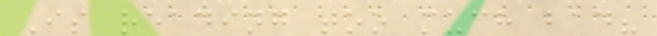Is reading too much bad?
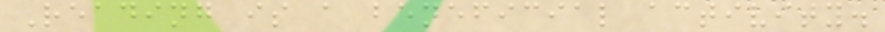Reading is a beneficial activity.
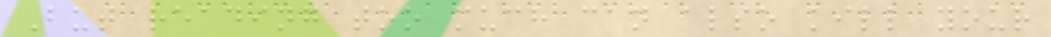But reading too much can also kill your
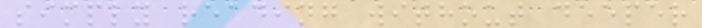simply reading without deeper
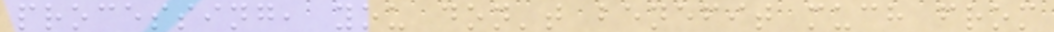processing, you don't benefit much from
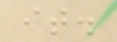it.
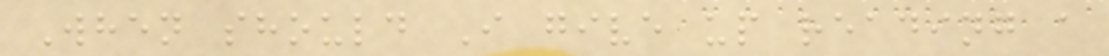When should I give up reading a
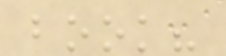book?
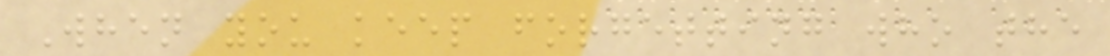When you keep forgetting who the
